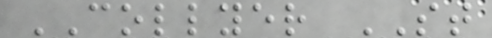COLLYER ST
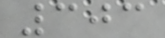303
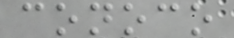conoco
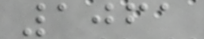1061
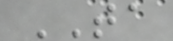TA
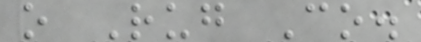o Rug Co.
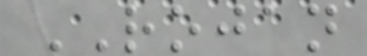ROJAN
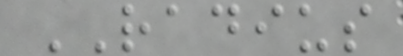RADIUS
